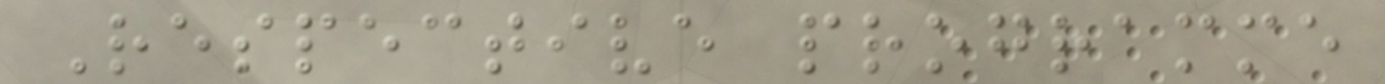Respective programme
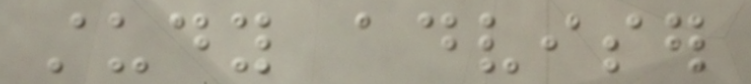study adviser
